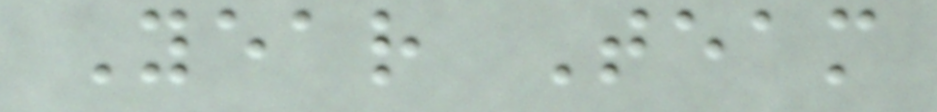Year Team
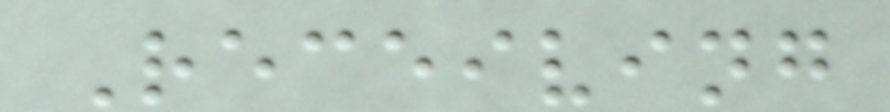Receiving
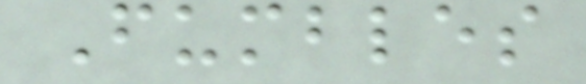Fumbles
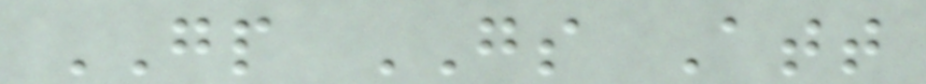GP GS Att
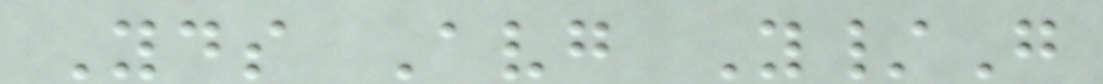Yds Avg Y/G
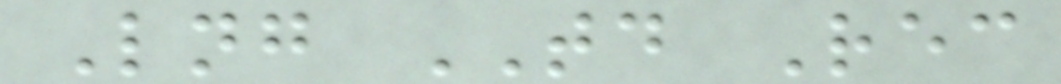Lng TD Rec
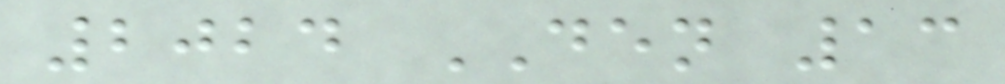2024 DEN 13
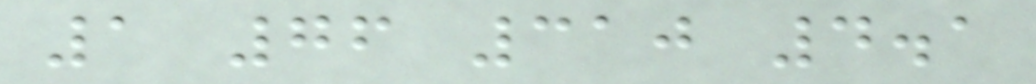1 76 310 4.1
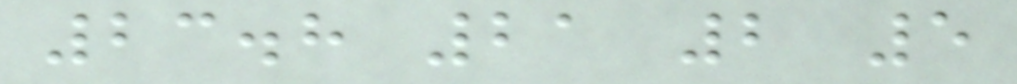23.8 21 2 5
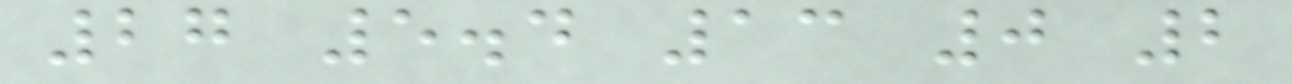27 5.4 13 0 2
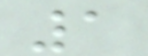1
